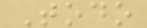Todo
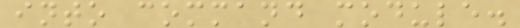into command module.
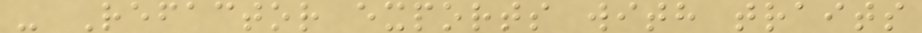- Refactor exports with traits
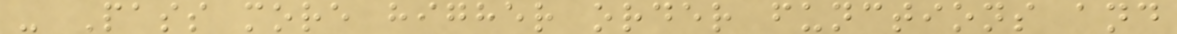- Pass more higher order functions and
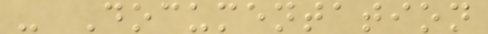- Documentation
